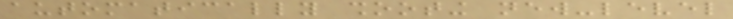automatically shooting new-level
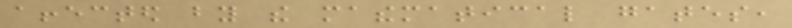affected by the mathematical gates,
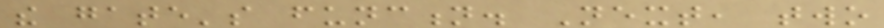the gate's function. Next, two
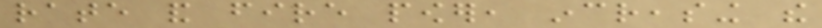rate and fire power, increasing the
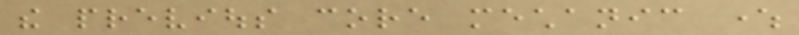the previous core mechanic where
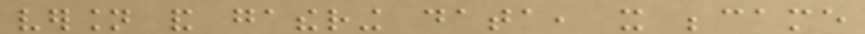version and gathering data, it became
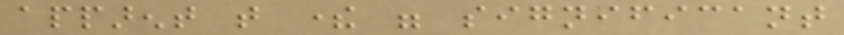apparent that there were significant
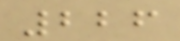226
